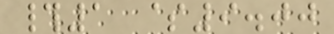#1 $9.00
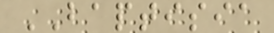BAPTISIA
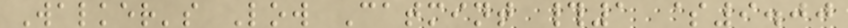Walker's Low Catmint #1 $9.00
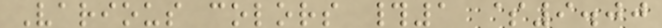Various colors #1 $9.00
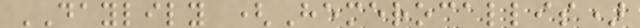DAYLILY (Hemerocallis)
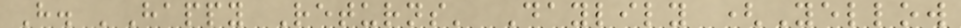H. 'Happy Returns' Daylily (Yellow
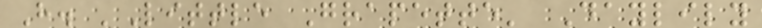H. 'Little Grapette' Daylily
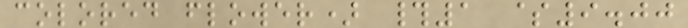colored flower) #1 $9.00
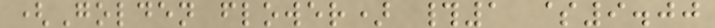(Golden flower) #1 $9.00
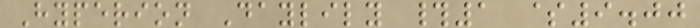Hyperion Daylily #1 $9.00
